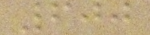600
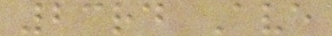23rd Ave
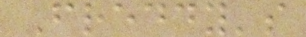Freddy's
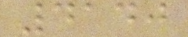4140
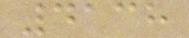4138
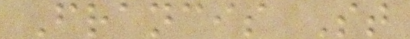Francis St
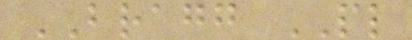BRAGG PL
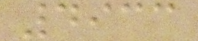4933
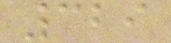329
